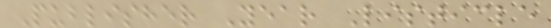Publisher Year Listicle
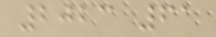2023 61
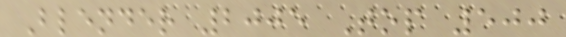Blender 2005 Top 500
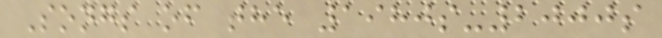Songs of the 1980s-2000s
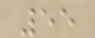55
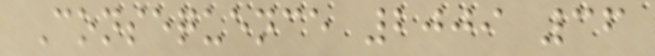Consequence 2009 36
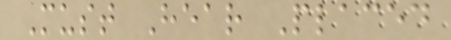Must Hear Placed
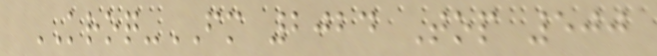KROQ-FM 2024 Top 500
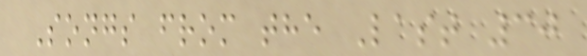Songs from the Last 30
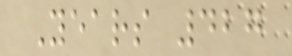Years 427
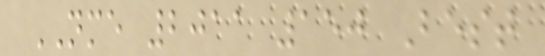NME 2011 150 Best
